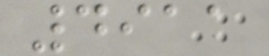4911
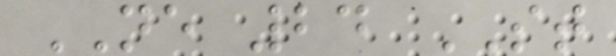NE 24 ST
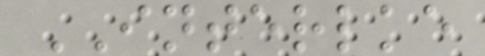INTERLKE
